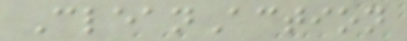CleanAction
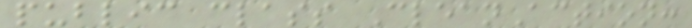public class CleanAction:
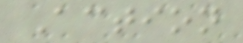Action
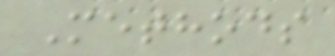Methods
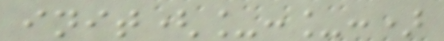init(_:_:)
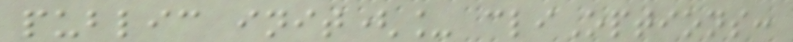public init(_ cliOptions:
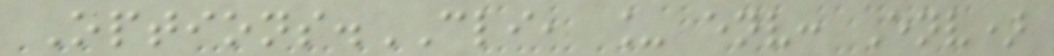Options.CLI, _ env: Env)
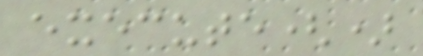execute()
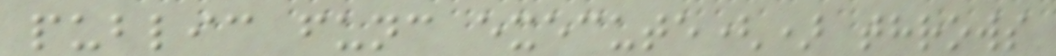public func execute() throws
